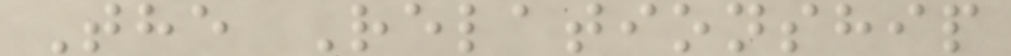The Relationship
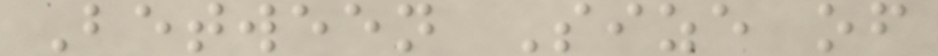Between Size of
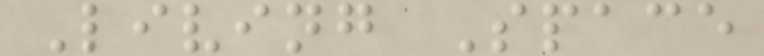Living Space
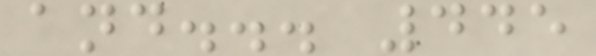and... 445
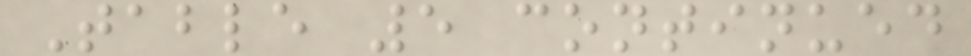Table 5 continued
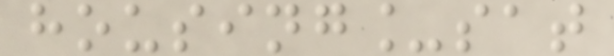housing_sat
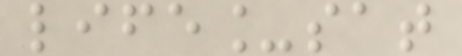life_sat
